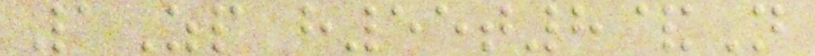1Zp h55t8&N
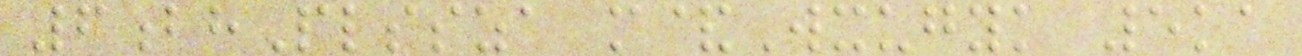6bhPlssza m&Wxugyk 5ka
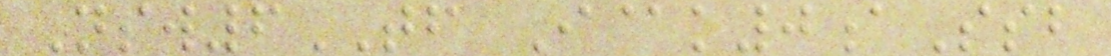Nsw6TF I@k0aSsb
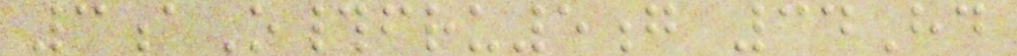3aO#fru5g 34Hd
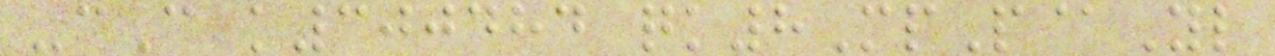-cC k300484 qk8MpP@Yl
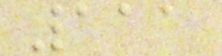111
